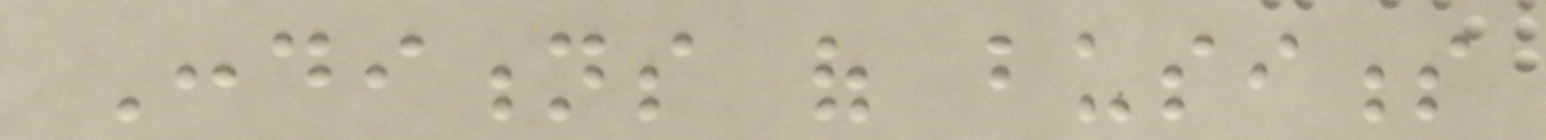Conditions of business
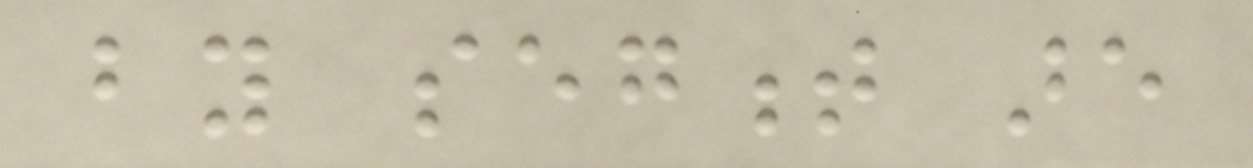by segment are
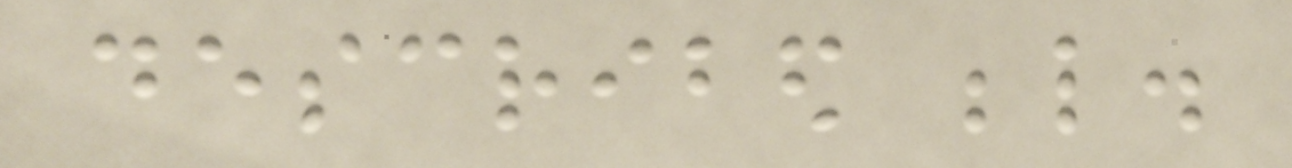described below.
